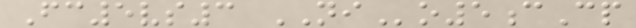Fc5vs3 NIo5cCp
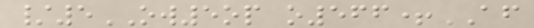/5OW5op o566+AF
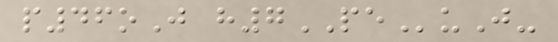p46oJ h7PEuJ-
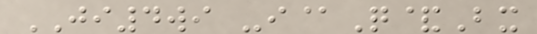JI4wi -i@Q&Bx
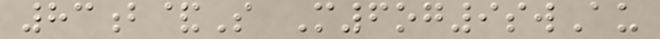83b&S M6og9swAu
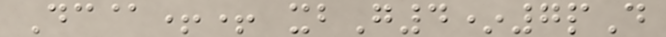Dc@++ xbG4*7pD
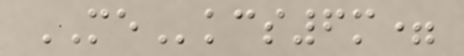MEkcs6m=
